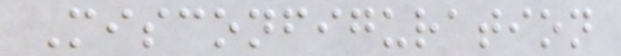Misconfiguration
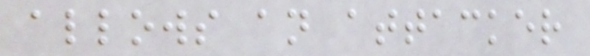allows an attacker
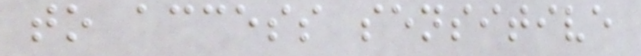to access sensitive
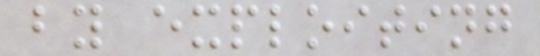by exploiting
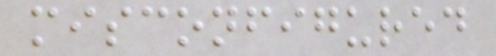misconfigured
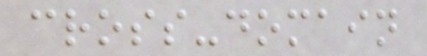cross-domain
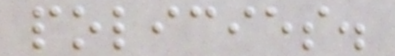policies.
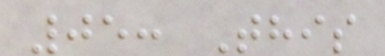05: This
